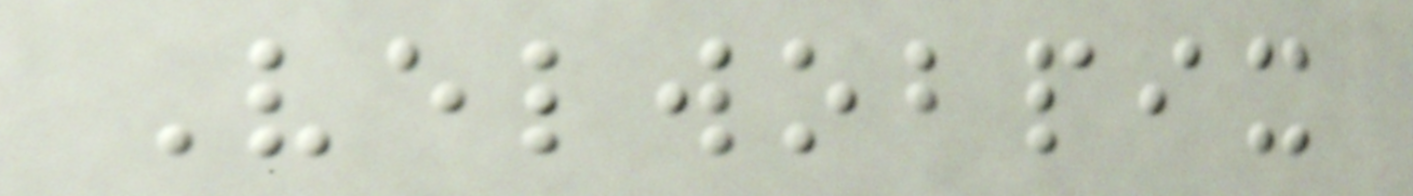Velwobpix
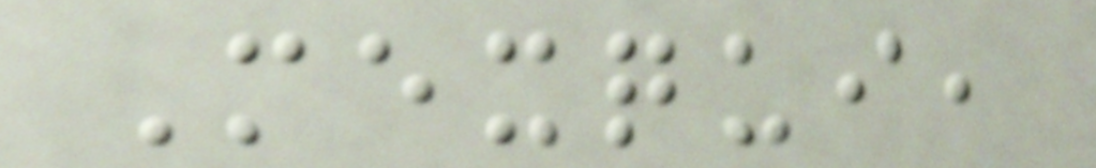Mexqui,
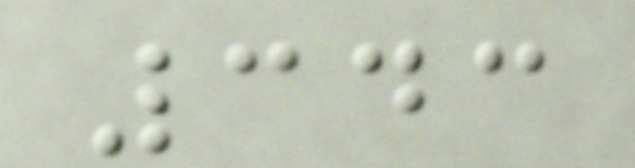343
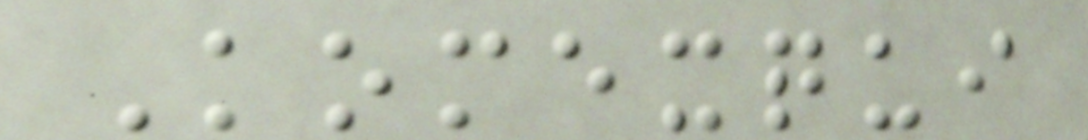Komexqui
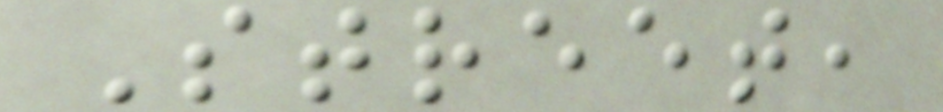Street,
